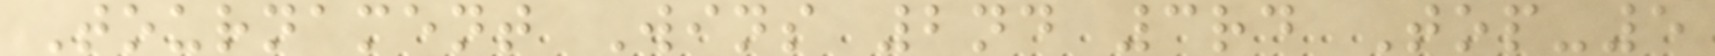Tournament Wins 2nd 3rd Top-5
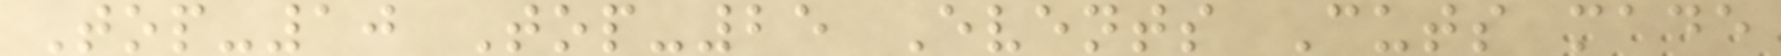Top-10 Top-25 Events Cuts made
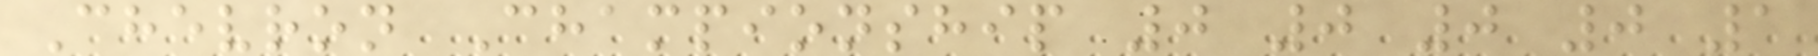Chevron Championship 0 0 0 0 1
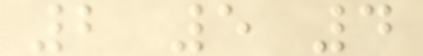2 5 4
